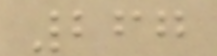267
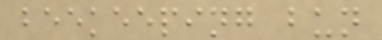beekeeping bun
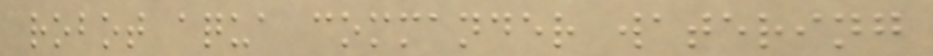robot aqua commander watering
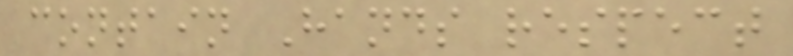contain Hands respect
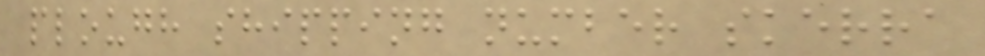plough shipping number skerra
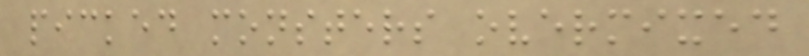picked monsters overmixed
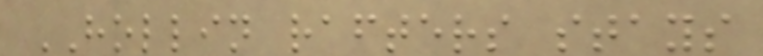HOLLIN rafters stays
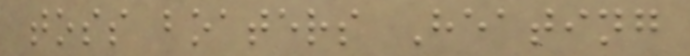toss boaters Heating
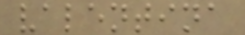valentina
